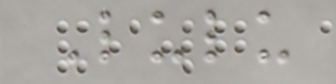Lulu
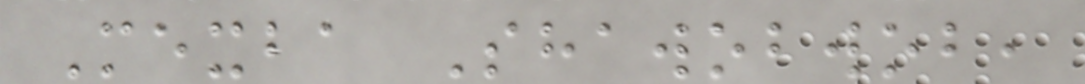Mexba Shawobwob,
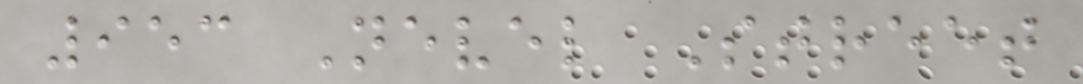953 Nevel Street
